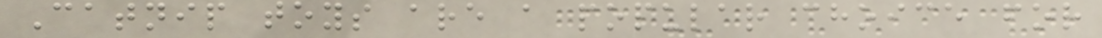Catnip toys are a popular choice for
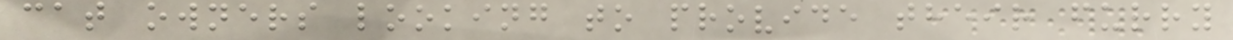cat owners looking to provide their furry
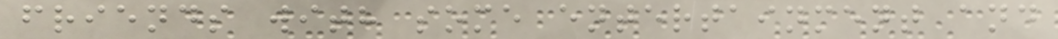friends with some entertainment and
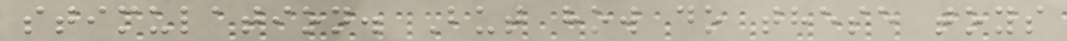stimulation. But how do these toys
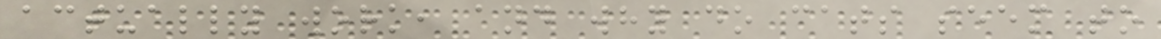actually work, and why do cats seem to
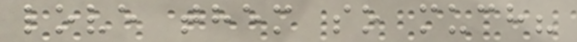love them so much?
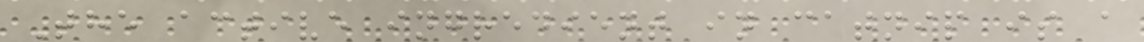The active ingredient in catnip is a
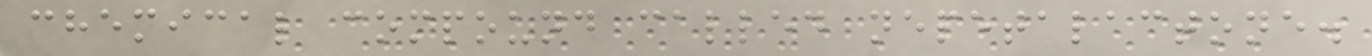chemical compound called nepetalactone.
